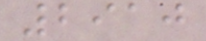2910
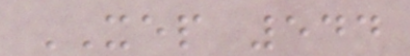XEP 544
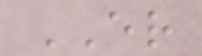ER
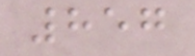857
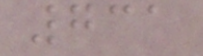731
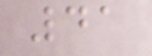41
